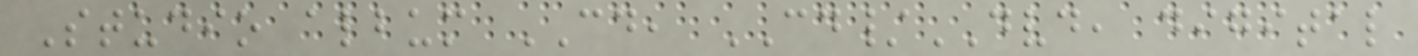Studio album CD, CD/DVD, digital
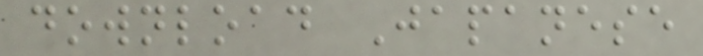download Japanese
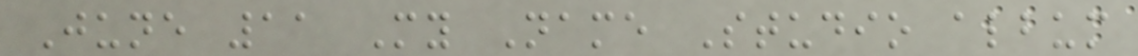June 11 My Name Studio album
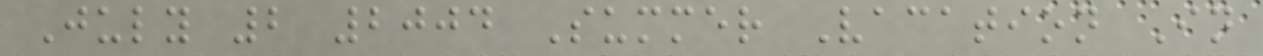July 2 2004 Summer Vacation In
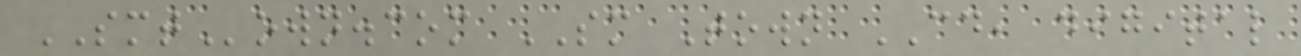SMTown.com SM Town CD, digital
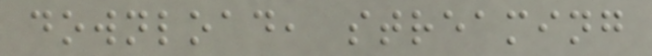download, streaming
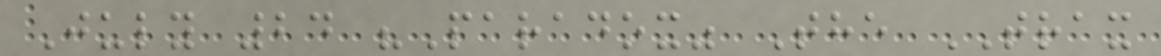July 24 "Paradox" The TRAX
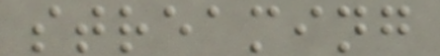streaming
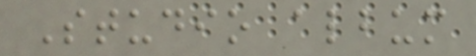Studio album
